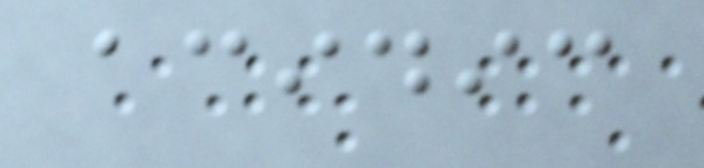acidic
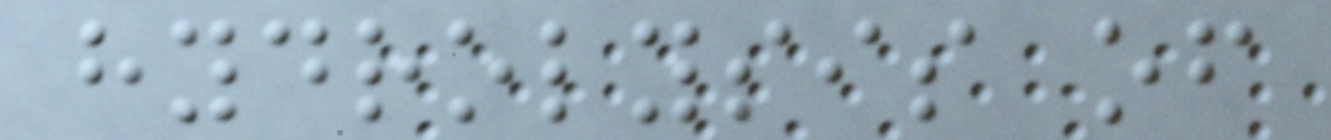hydrolysis of
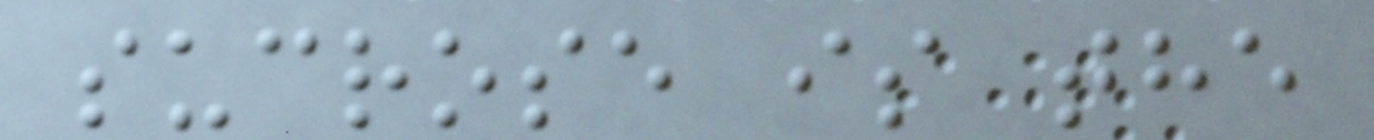sucrose is the
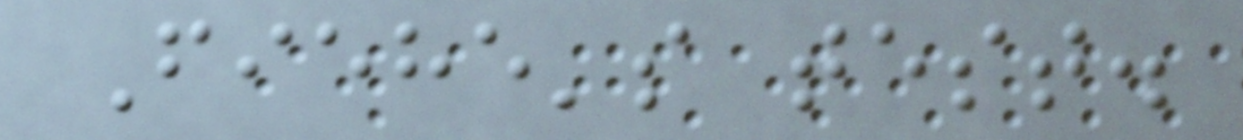Fiehe's test.
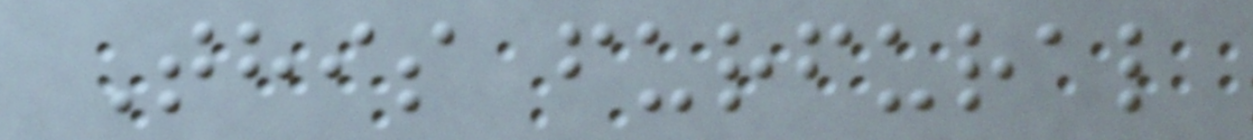This furfural
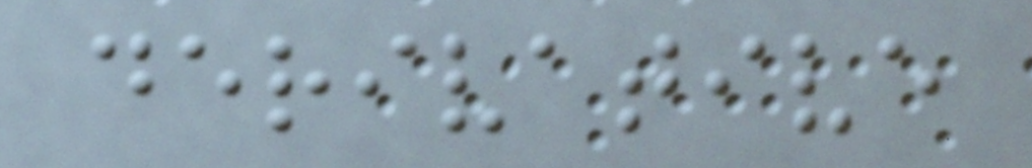derivative
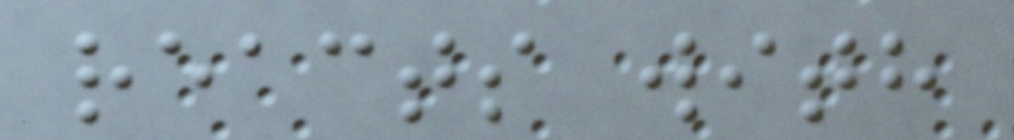reacts with
